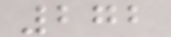272
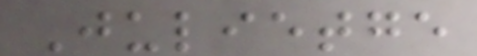Julietge
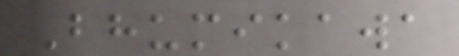Bhumikawa
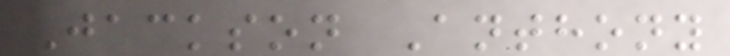Jackson Anthony
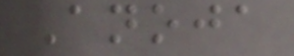Anoja
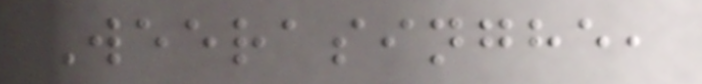Weerasinghe,
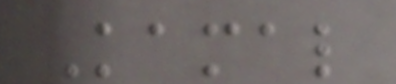Kamal
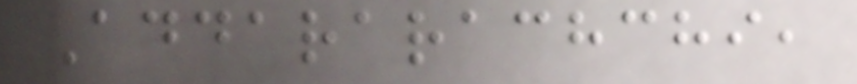Addararachchi,
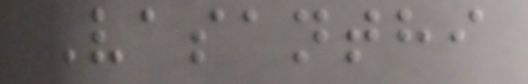Vasanthi
